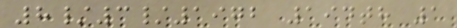8/3/1972 194th 1
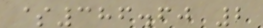$386.60 2
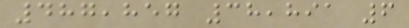487,857 38,891 6
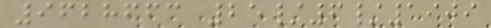9628663 25/6/1909
